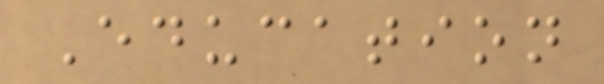Education
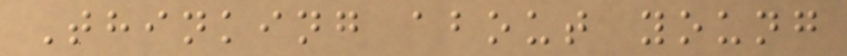Thinking about young
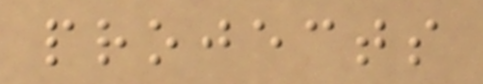projects
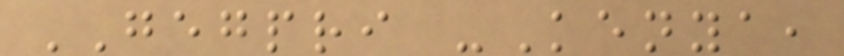GEGPRI -Kenya,
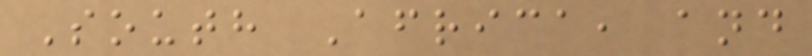South Africa, and
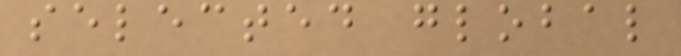selected global
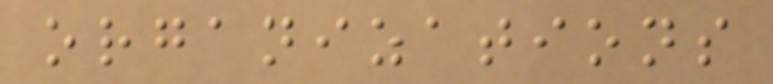organizations
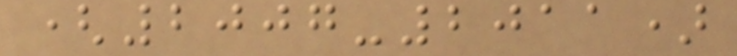(2007-2011)
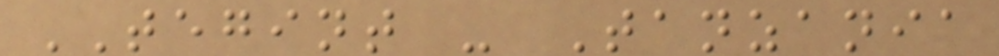TEGINT - Tanzania
